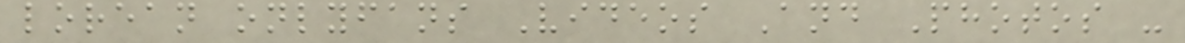lorean onlyfans Videos And Photos -
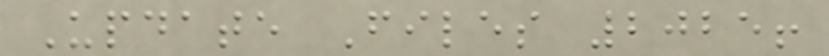Update Files 2025!
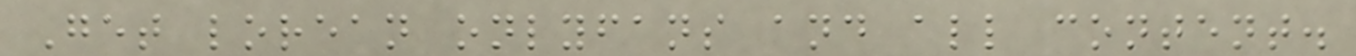Get lorean onlyfans and all content.
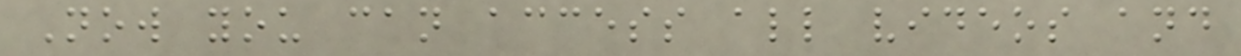Now you can access all videos and
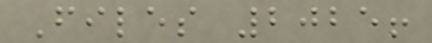Files 2025!
